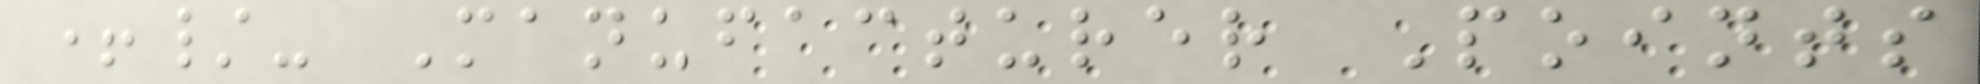+/- Manufacturer Points
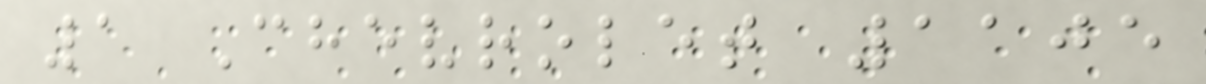1 Chevrolet 1105
